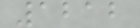1212
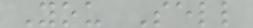You Sell
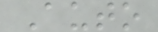Auto
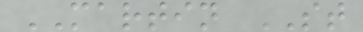MARTIN ST
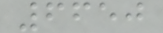6650
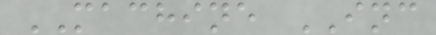MACHINE INC
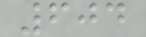604
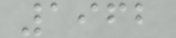1962
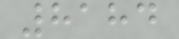8184
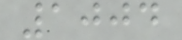1004
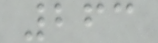263
